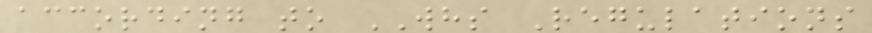according to WHS Regulations
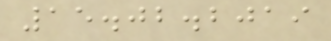15.02.2019
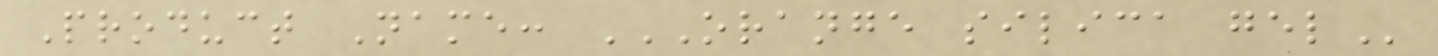Product Name: ORANGE SILICA GEL
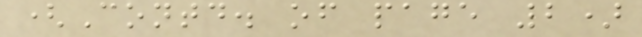(Contd. of page 2)
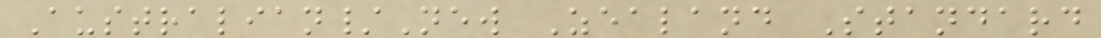Australian/New Zealand Standard
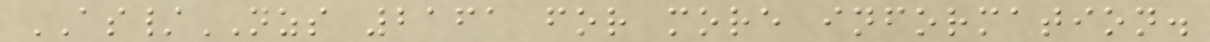AS/NZS 2161 for more information.
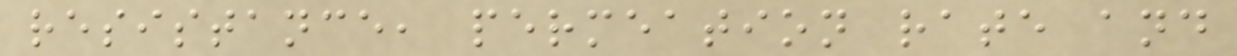resistance, permeation rate and
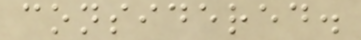considered.
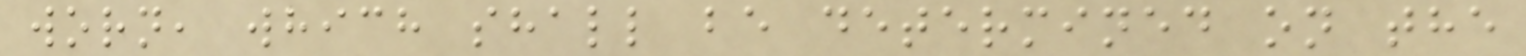worn, which shall be determined on the
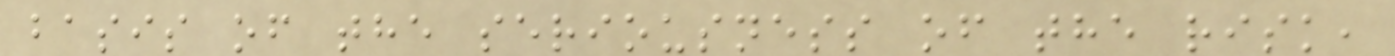basis of the seriousness of the risk,
